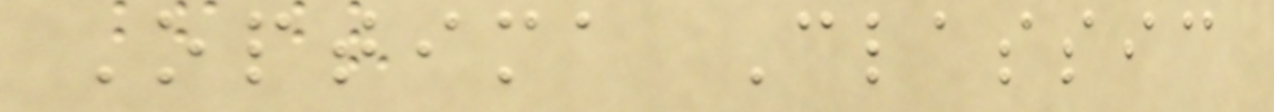Optima Classic
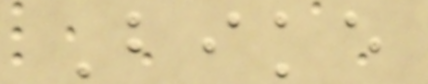Bike
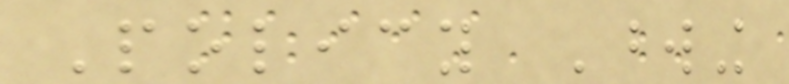Policy Wording
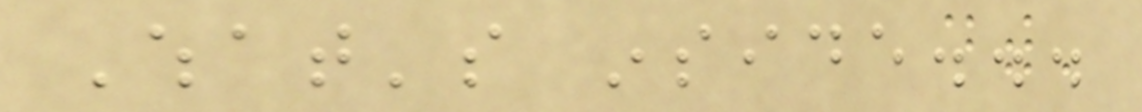What's inside...
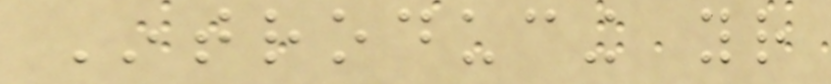Introducing your
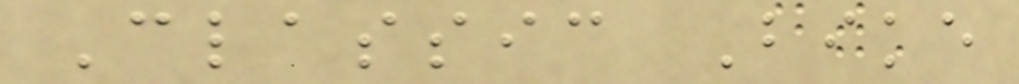Classic Bike
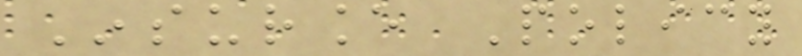Insurance Policy
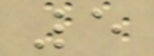5
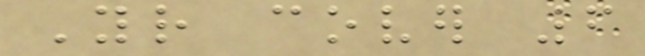Your cover 6
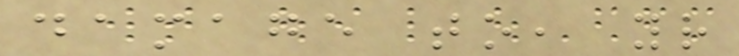damage to, your
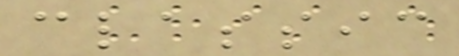classic
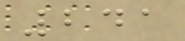241
